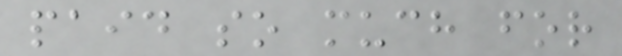paid so much for
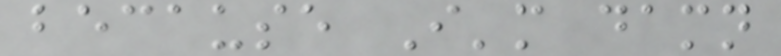because I'm damn
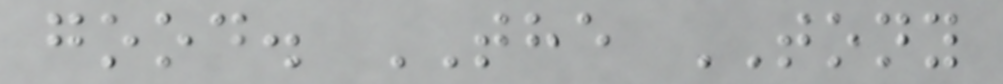good. THE TONY
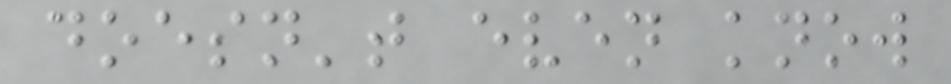doesn't even know
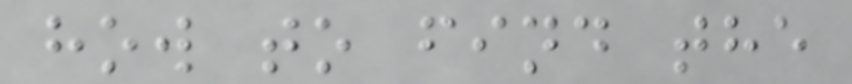how to find the
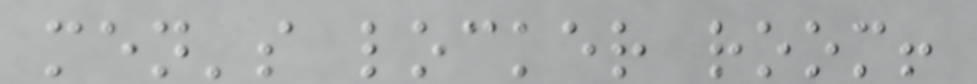men's locker room!
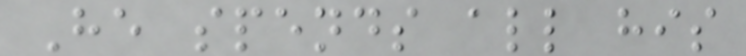He spends all his
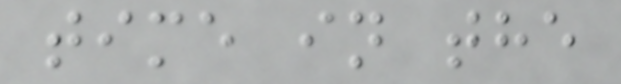time in the
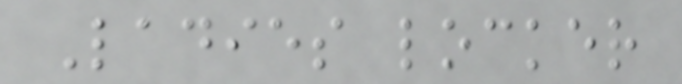Ladies locker
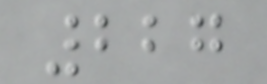227
